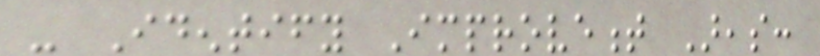- Identify Improvement Areas:
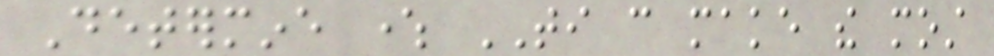Determine where TI can make the most
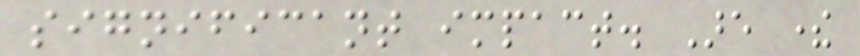significant impact. Are there
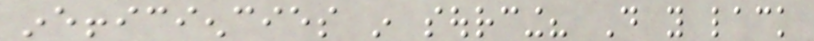inefficiencies in sourcing? Do you lack
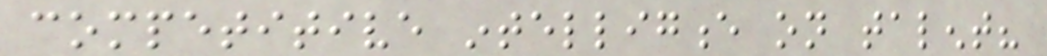competitive intelligence on talent?
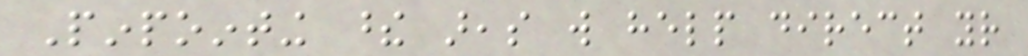Pinpointing these areas will help direct your
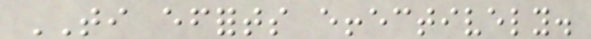TI efforts effectively.
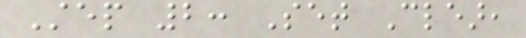Step 2: Set Clear,
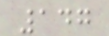147
